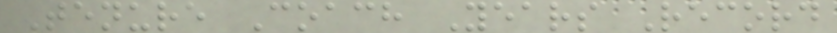Tenure Coach Years Record
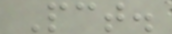Pct.
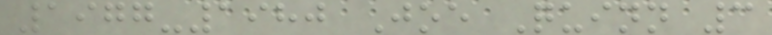1977-1980 Joe Quinn 3
